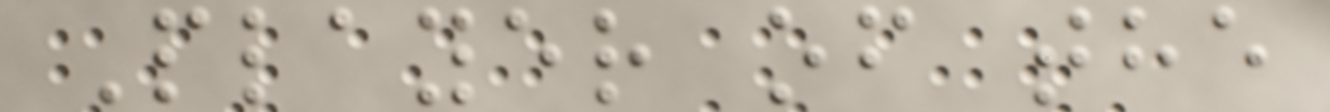Player of the
